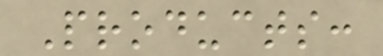Products:
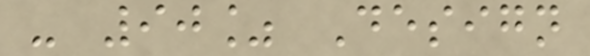- 90% Design
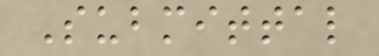Submittal
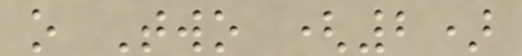o Two (2)
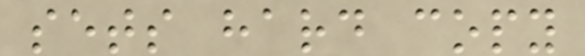sets hard copy
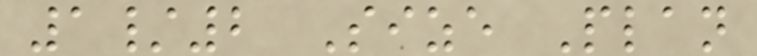1/2 Size Plan
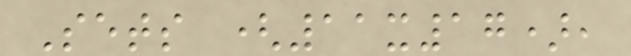Sets (11x17),
